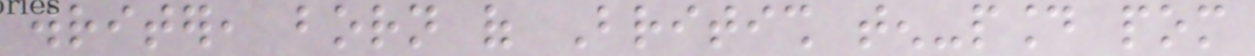writer, born of British ten-pound pom
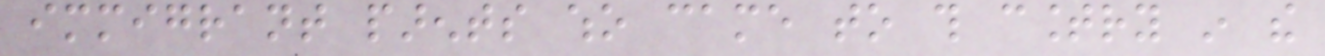immigrant parents who came to this country in the
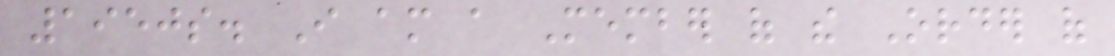1950s. I am a Member of the Order of
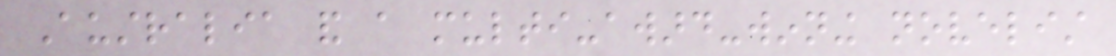Australia and a multi-award-winning novelist
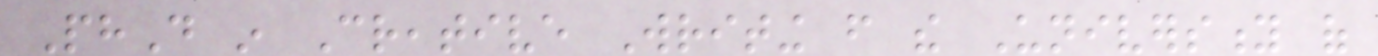PhD in Creative Writing from the University of
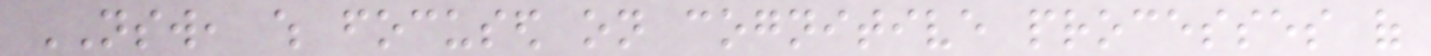NSW, which focused on cognitive processes of
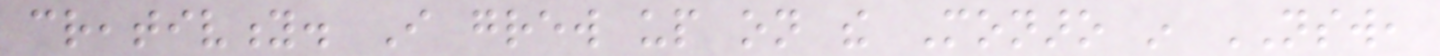creativity. I grew up on the Monaro in NSW,
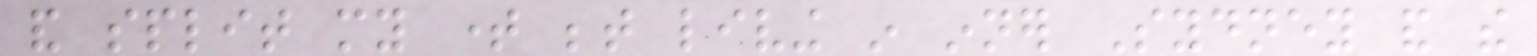and split my time between living in inner Sydney and the
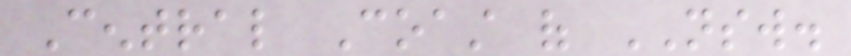Central Coast of NSW.
